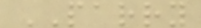PARRY
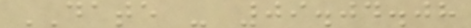DATE - 09.04.08
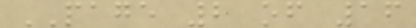PAGE 2 of 16
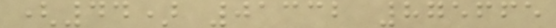(44) 01332 875665
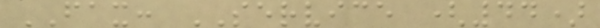FAX: SERVICE (44)
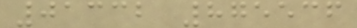01332 875536
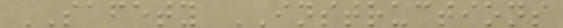SAFETY INSTRUCTIONS
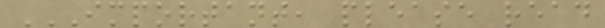IMPORTANT, PLEASE READ
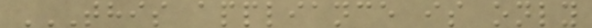THIS APPLIANCE IS ONLY
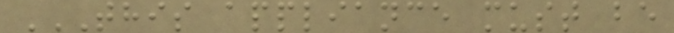THIS APPLIANCE MUST BE
